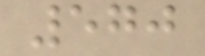570
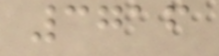3716
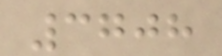3708
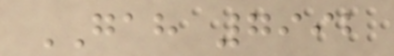GAH 7992
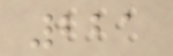221
